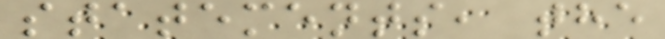statements, the
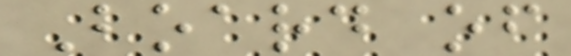Board of
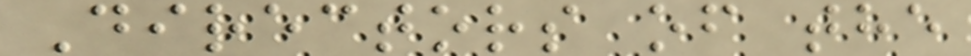Directors of the
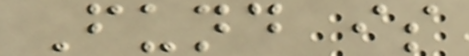Fund is
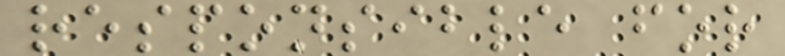responsible for
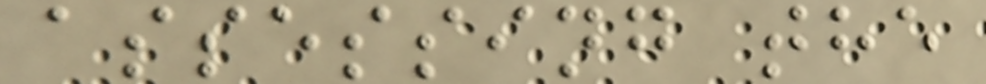assessing the
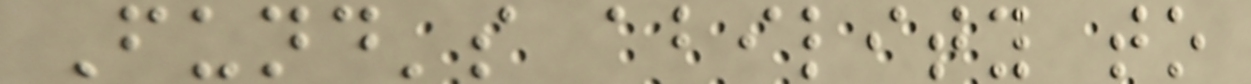Fund's ability to
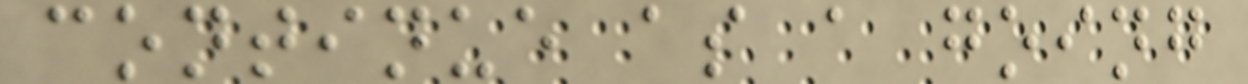continue as a going
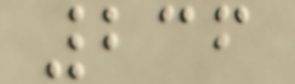236
